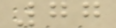77
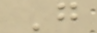G
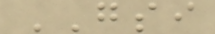GSI
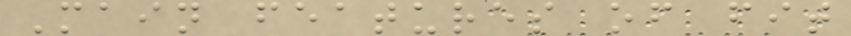Main features of fit
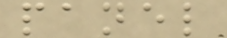panel
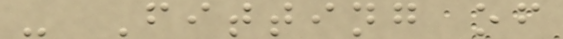- Fitting of
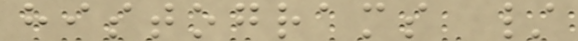histograms /
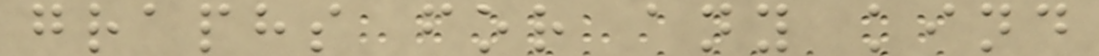graphs for any kind
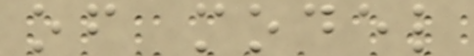of model
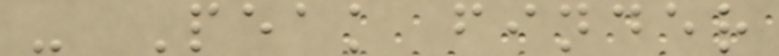- Peak finder
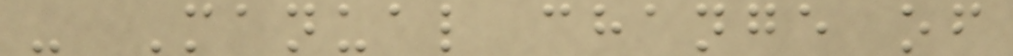- Manual change of
